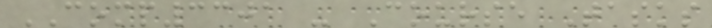COMP3301 - Course Tasks
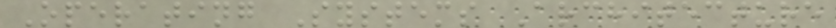Operating Systems Architecture
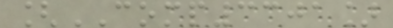[COMP3301]
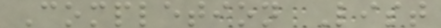Completion List
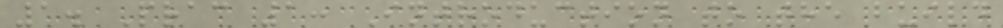1. Prac 1: Introduction to the build
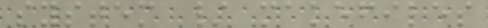system / makefiles
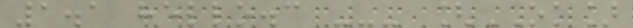1.1 hello.c --- [OK]
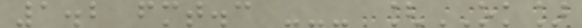1.2 fmt.c --- [OK]
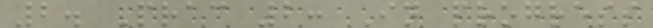2. Prac 2: In progress
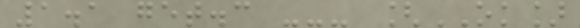1.1 get.c --- [OK]
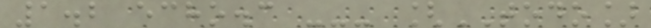1.2 echo.c --- [TODO]
